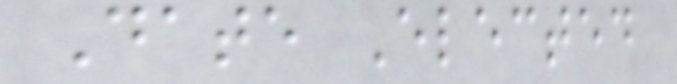Date Elected
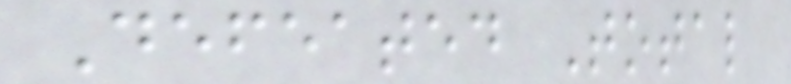Defeated Total
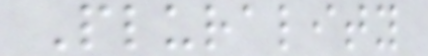Plurality
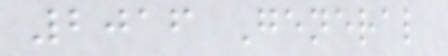2016 General
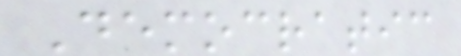Democratic
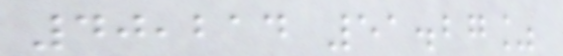40,214 51.27%
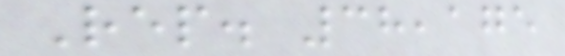Rep. 38,175
